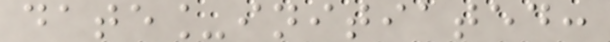date_initiated:
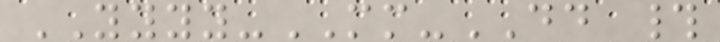YYYY-MM-DD #
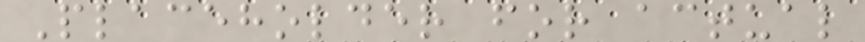Placeholder for actual
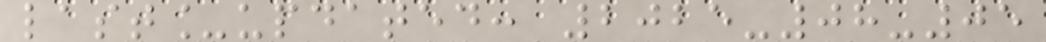last_updated: 2025-08-05
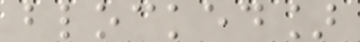blocked]
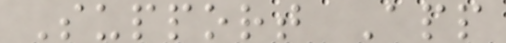Support App
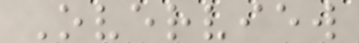Overview
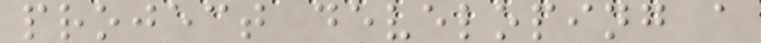project developing a
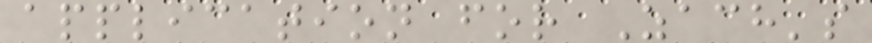application for Zach's
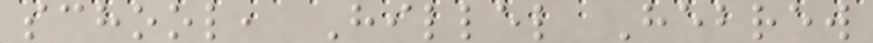school, Hillel Hebrew
